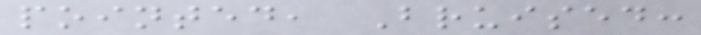pointed, Bruised:
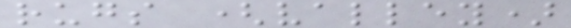rugs (valley)
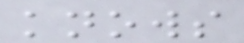knows
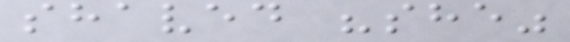shaved "she"
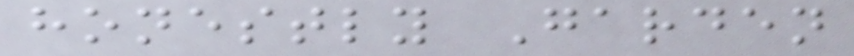honestly Garden
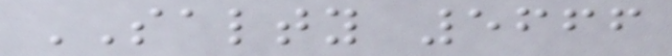SALTY 5666
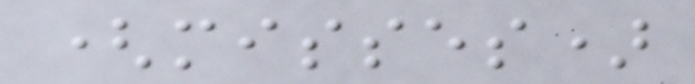(misses)
